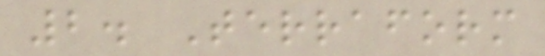2. Terraform
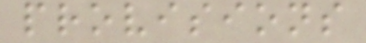provisions
